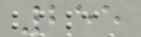255
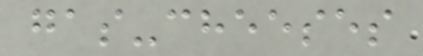gas-cheeses
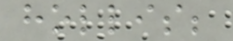hollis;
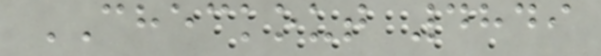CHECKOUT 4849
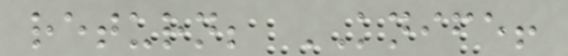return; KNIFE!
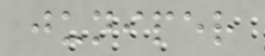juniper
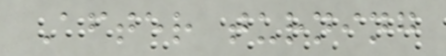After turning
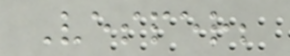Vesper;
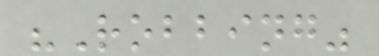"Robbing"
